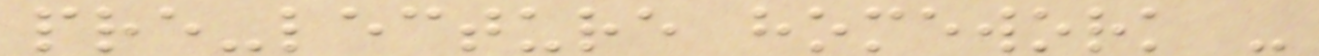pre-lecture homework -
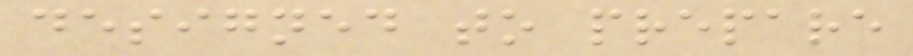designed to prepare
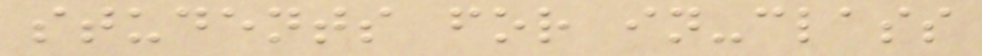students for in-class
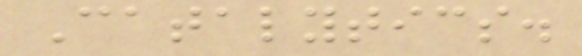Catalytics.
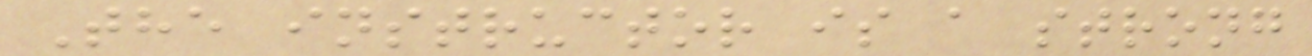The instructor is a strong
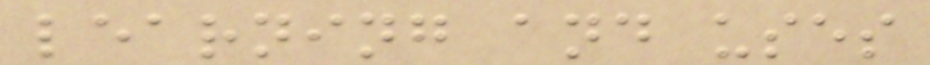learning and uses
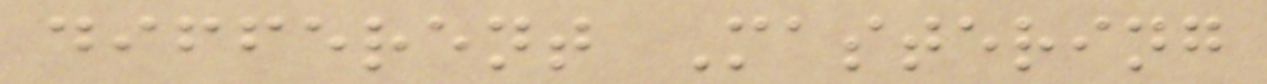different Mastering
